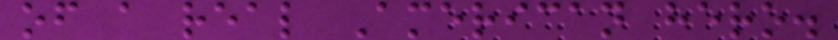of a real American hero.
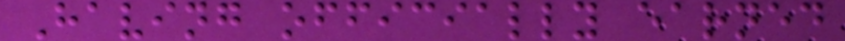Having officially earned
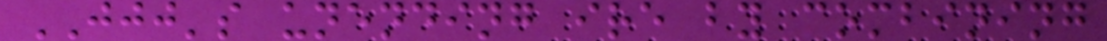JJJ's unending ire by combining
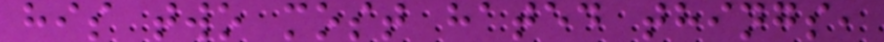his two most hated things,
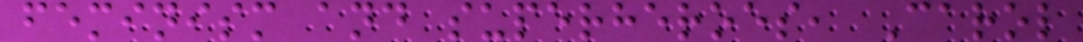feminism and superheroes, Carol
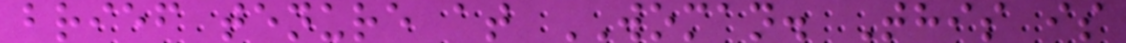brief tenure at WOMAN. This is
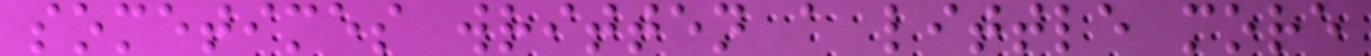sometimes written a little more
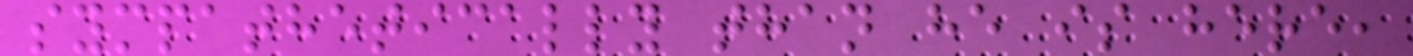sympathetically than he is here,
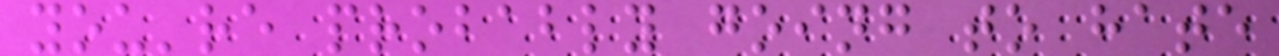you're probably going to hate
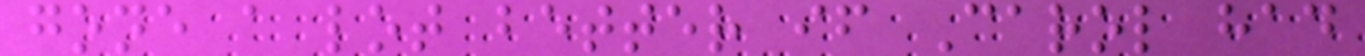gone a lot better if Carol had
